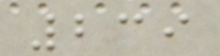239
